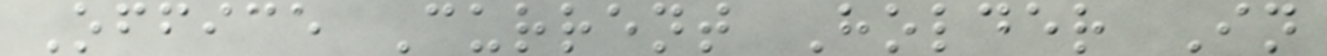Office Current Holder In
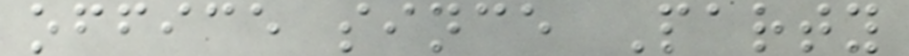office since Party
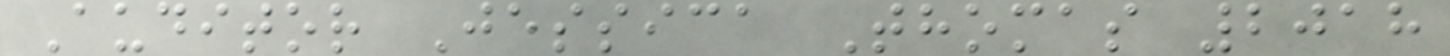Auditor Jessica Thomas 2018
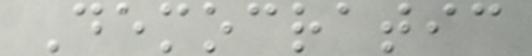Democratic
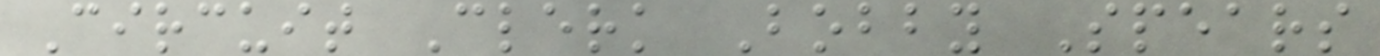Circuit Clerk Bobby Spears
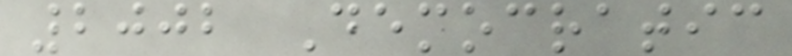2002 Democratic
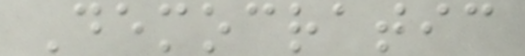Democratic
